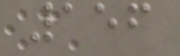156
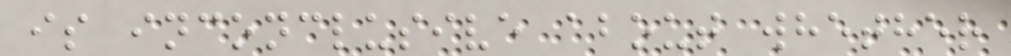is inconclusive about whether
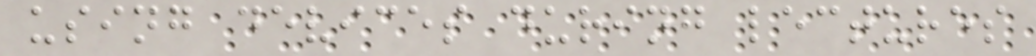using devices during lectures
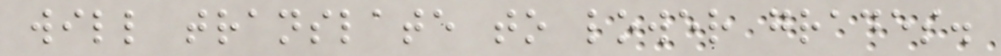will translate to lower grades.
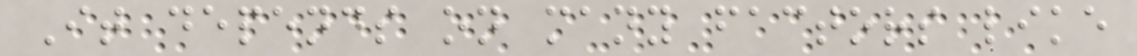It depends on many factors like
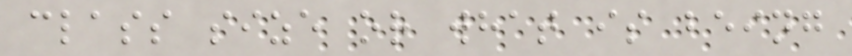class size or what is being
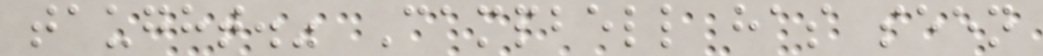taught." Campbell has seen
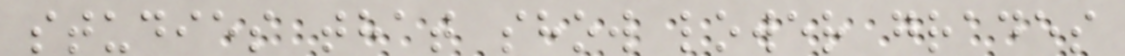studies that show lower grades
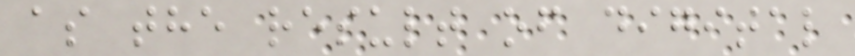as the result of digital
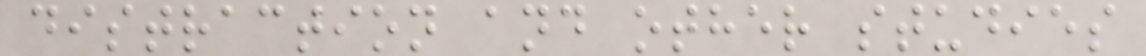distraction and other studies
